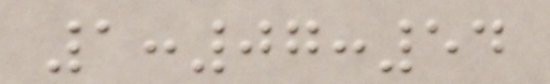1:07:54
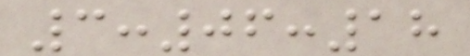3:06:18
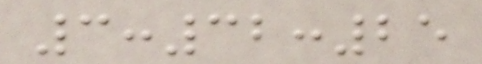3:32:25
